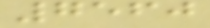7560
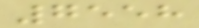7558
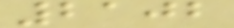2102
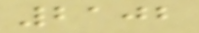2102
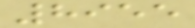8955
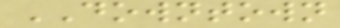DOWNTOWN
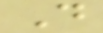D
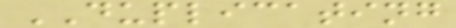DUPLICATING
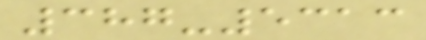387-5313
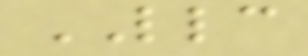LLC
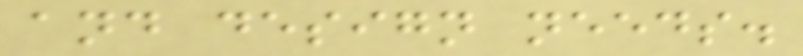and design needs.
